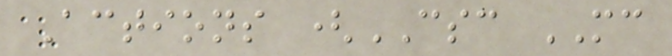Actions (CSC MC
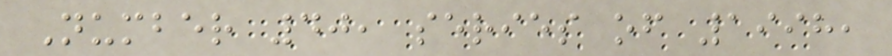Number 40, series of 1998,
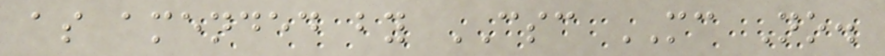as amended by CSC MC No.
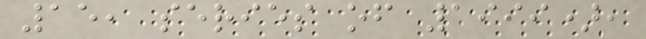15, series of 1999),
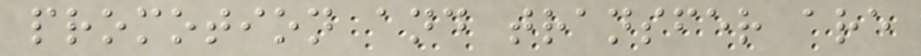promotion and transfer are
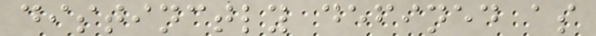distinctly defined as
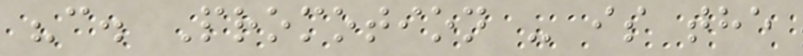"c. Promotion - is the
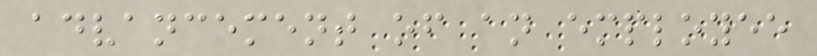advancement of an employee
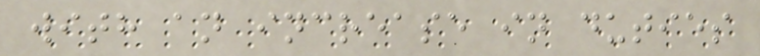with an increase in duties
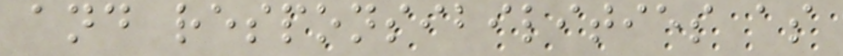and responsibilities as
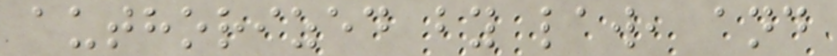authorized by law, and
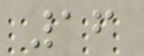16
